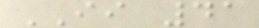II 41
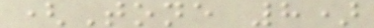(Tone 8)
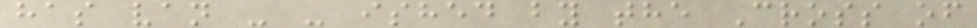has van - - ished by the Cross of
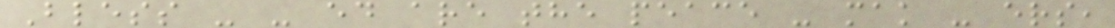Bless - - ed are the peace - mak - ers,
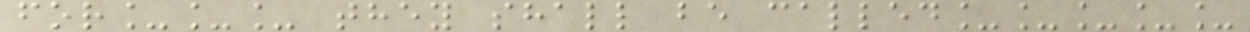for___ they shall be called_____
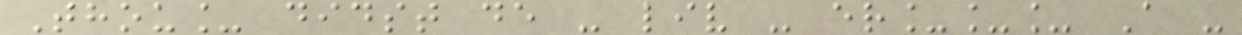Thou_ didst de - liv - er___ A -
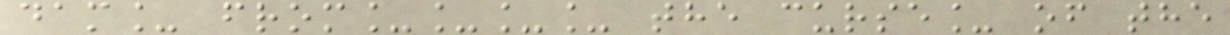dam_ from____ the curse_ of the
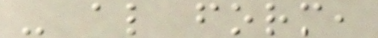- al form,
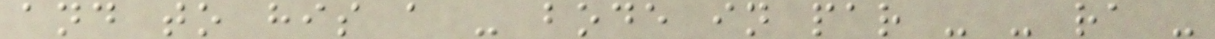and to his a - bode in par - - ra -
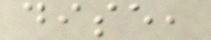dise,
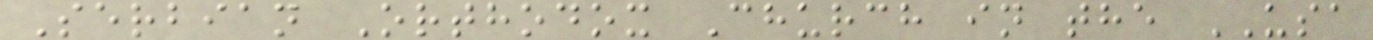Serbian Orthodox Church in the USA
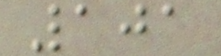101
